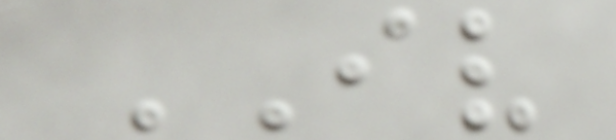IV
